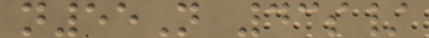n55N 43s/
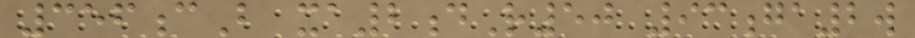356cB xa2dR50 93ga2w
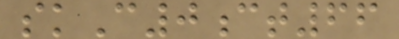skC0ct66
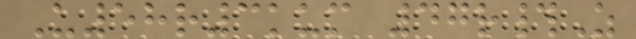U58r3kum 47r#Z
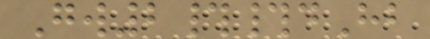Gw2##dHb
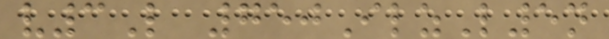v3L 750IlzL5n
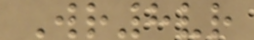Wr8vr
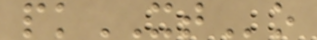pkXTo
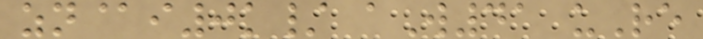zn@i0k/ aW41 uRe
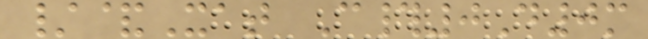/&Xat C#0D0m
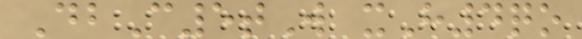DbC5tW xH4qo
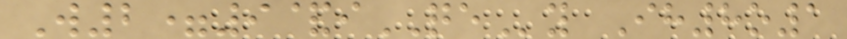W2=9&iQEy Ih8o1
